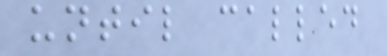until called
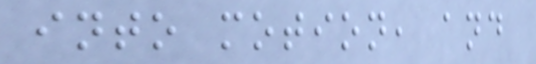into motion, and
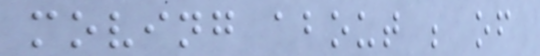moving about ; of
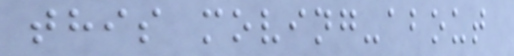this moving-about
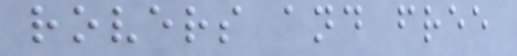rovers and free
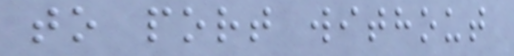to port without
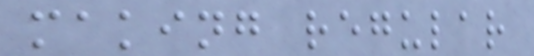making regular
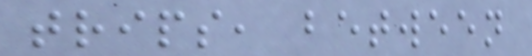trips, between
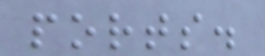ports.
